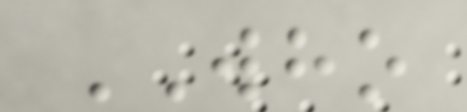WHO
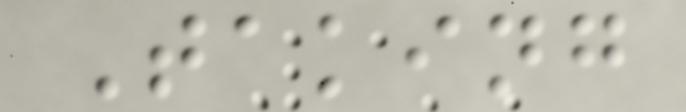Taking
